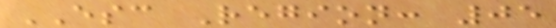ESC Region: 05
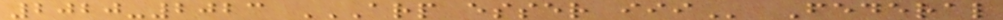2020-2023 ARP ESSER III Federal
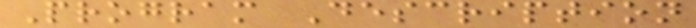Program Description
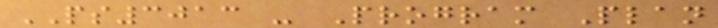PS3013 - Program Plan
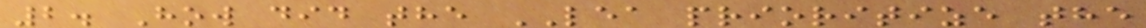2. How did the LEA prioritize the
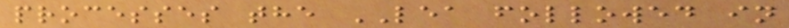processes the LEA followed in
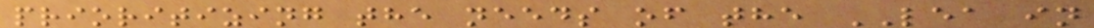prioritizing the needs of the LEA in
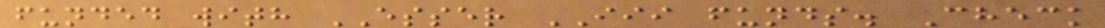funded with ESSER III funds. Check
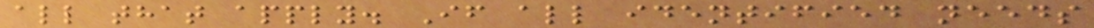all that apply. If all identified needs
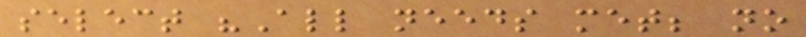select "All needs met; no
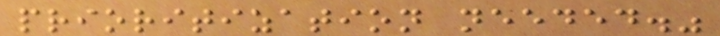prioritization needed."
